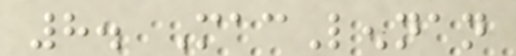8. MacLennan
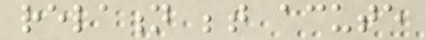relation between acute
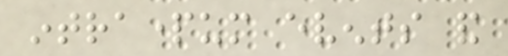intrapartum events and
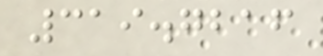319.7216
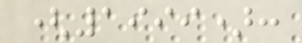(1999):
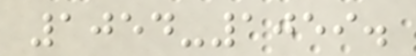1054-1059.
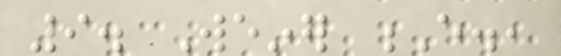9. Weiner E.,
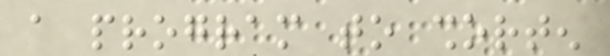a program to shorten
